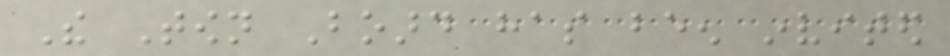The Town Board has been invited
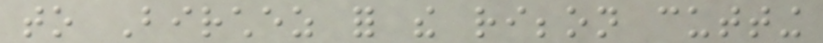to Birchez for the ribbon cutting
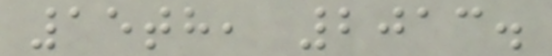15th, 2013.
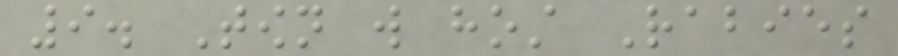9. Town will host Rabies
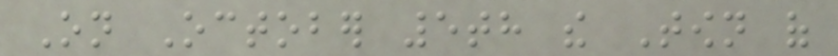On October 5th the Town of
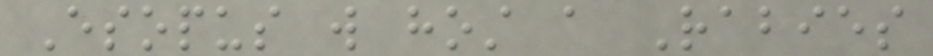Esopus will host a Rabies
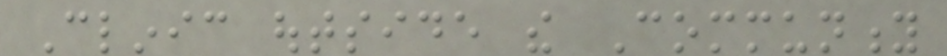Clinic outside the Community
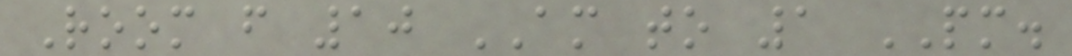Room from 10 AM to 1 PM.
